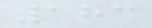183
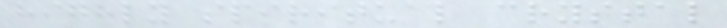highly spiritual crystal
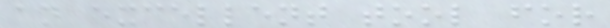an excellent tool for
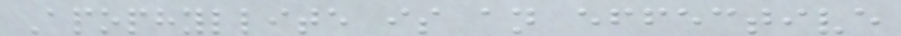Apophyllite is an effective
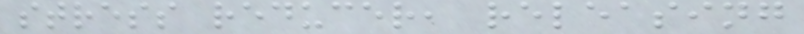stress reducer, releasing
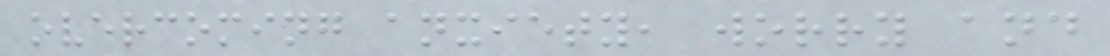overcoming anxiety, worry and
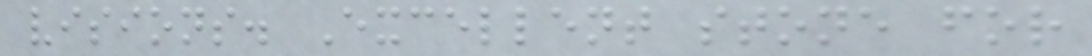visions. Excellent stone for
